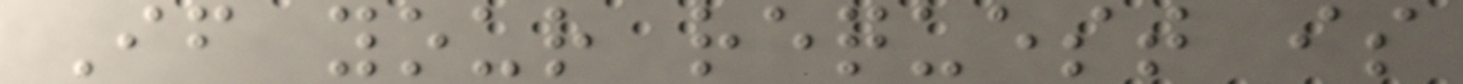If your request is
